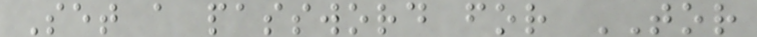Set a password for TOR
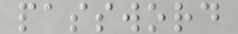password
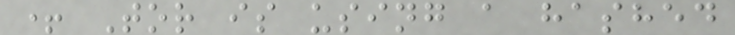+ Tor is using a hashed
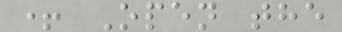+ Open the
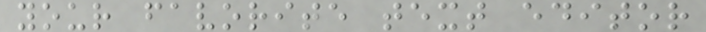your favorite text editor
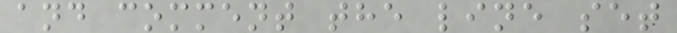and comment the line set
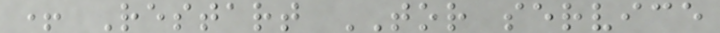+ Restart TOR service
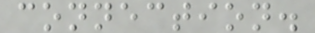connection.
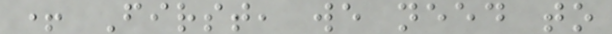+ First, we need to
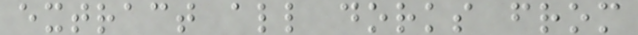extract all dorks from
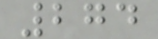274
